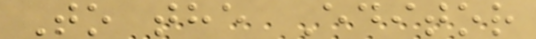To the Editor
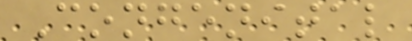Congenital
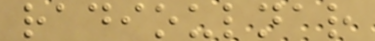radioulnar
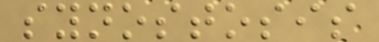synostosis
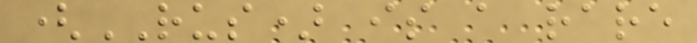(RUS) is a rare
